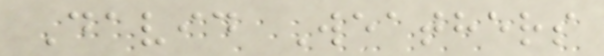David Weathers
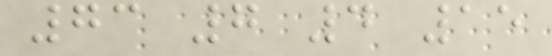73 7 4 15
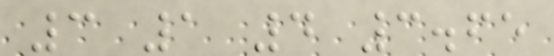3 1 4 3.65
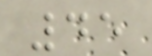45
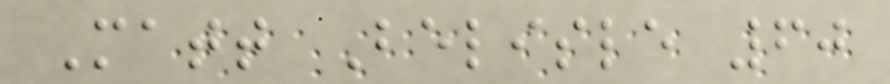Matt Belisle 60
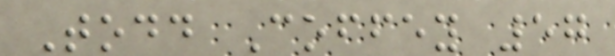Todd Coffey 57
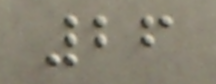26
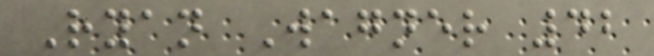Ryan Wagner 42
